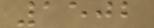1502
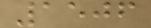1506
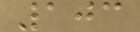103
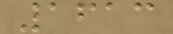1613
